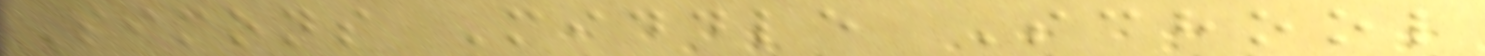Simons Middle School
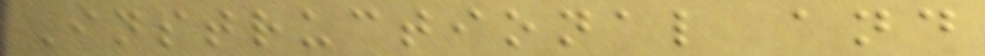Instructional and
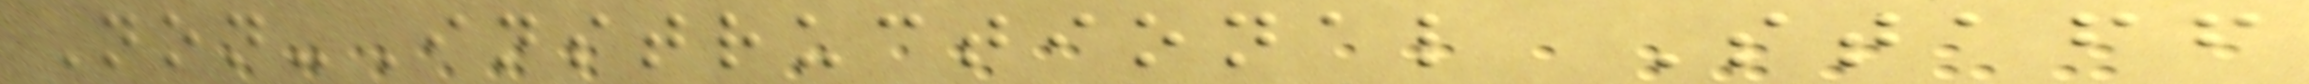Non-Instructional Staff
